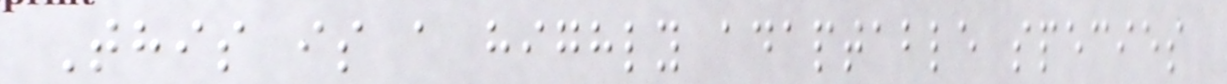This is a highly adaptable species
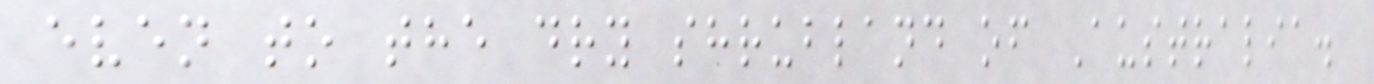even to the dry shrubland of Australia.
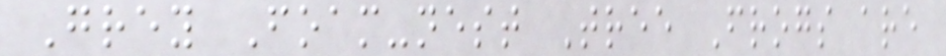Grey Foam-nest Tree Frogs are
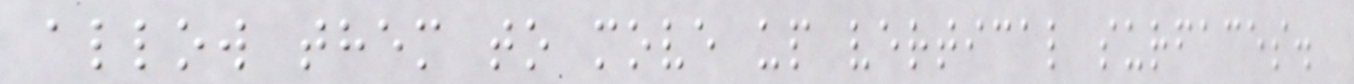allow them to move up vertical surfaces.
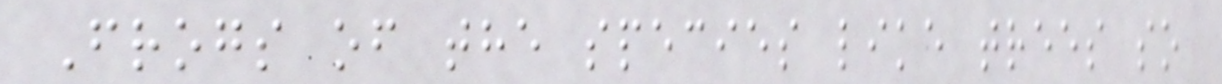Frogs of the species like trees so
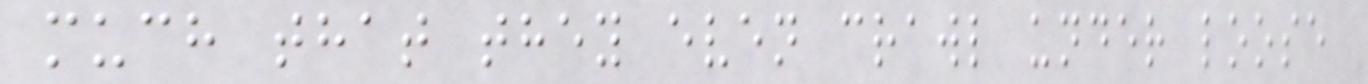much that they even crawl under loose
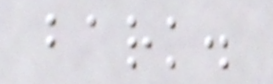bark.
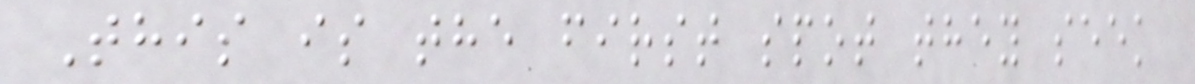This is the first spot they seek
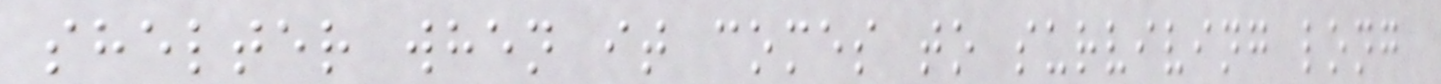shelter when it comes to surviving long
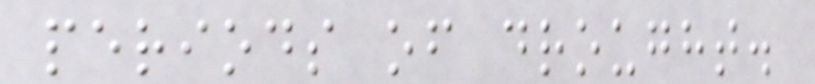periods of drought.
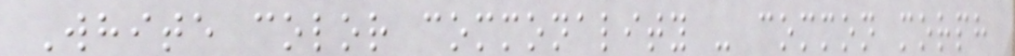White color commonality - common morph
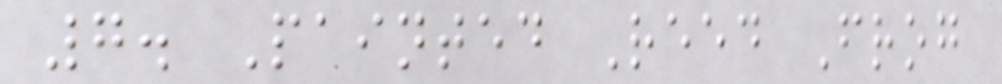7. Painted Reed Frog
